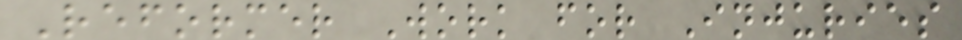Reformer Work for Injuries
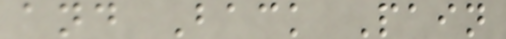and Back Pain
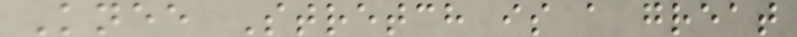Knee Stretch is a great
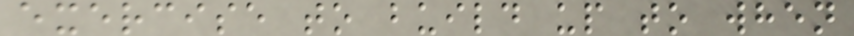exercise to build up to when
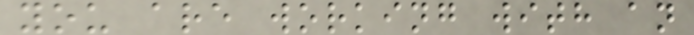you are working with an
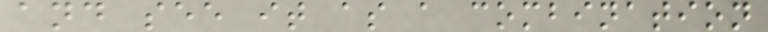and see it as a combination
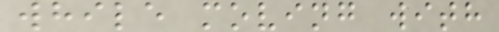while moving with
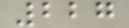227
